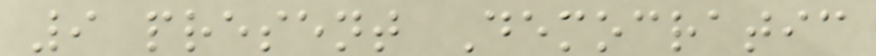9 present Democratic
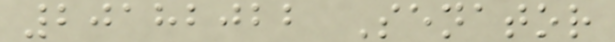20182022 Senator
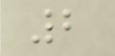2
